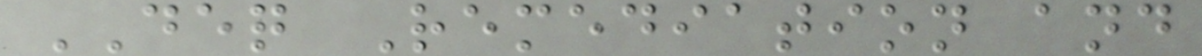DEQ Remediation and
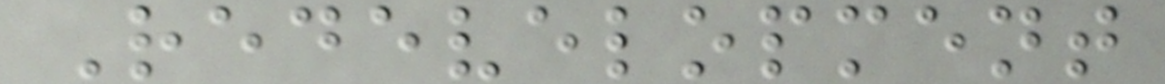Redevelopment
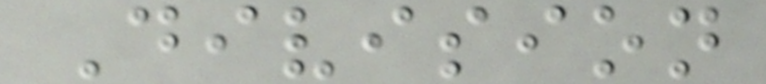Division
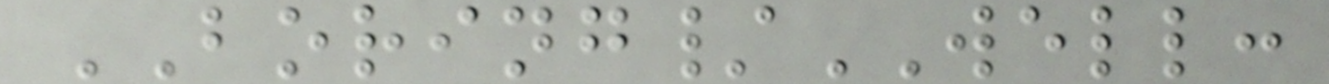BORING/WELL:
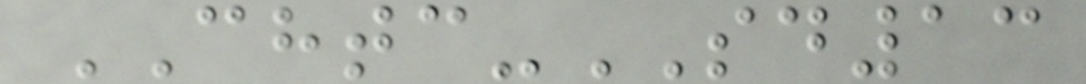CHTC-SD13
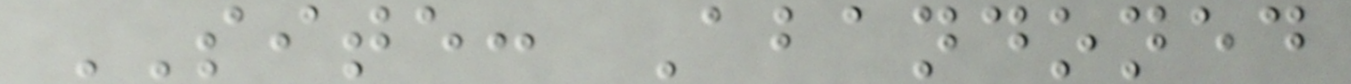SITE: Abandoned
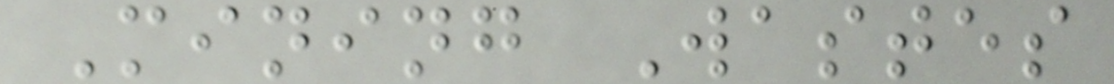Mining Wastes
